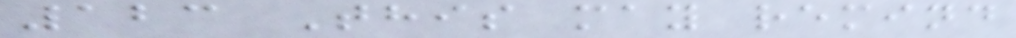123 This may remind
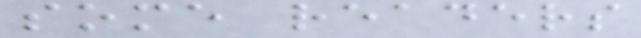some readers
